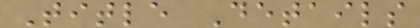Title Details
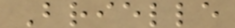Brielle
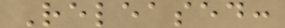Released:
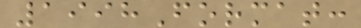1998Format:
